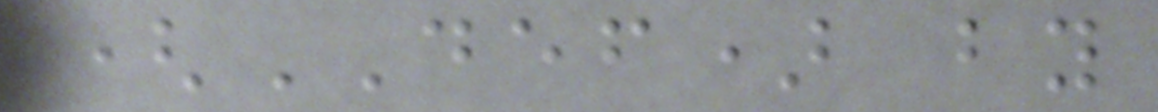(DEF) by
